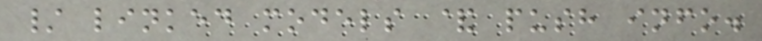/ linked models & push info.
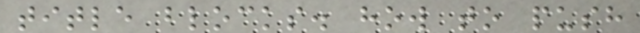title blocks. how to push
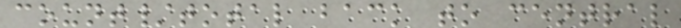count/total back to central
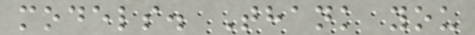models. Thank you
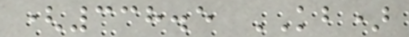(338.5 KB)
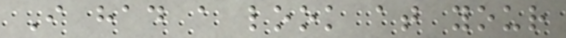I had a look at your
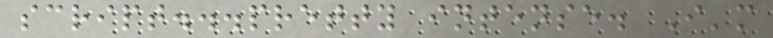script...pretty intense. I'm
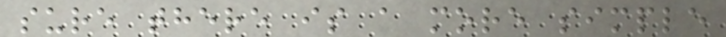sure there is a more simple
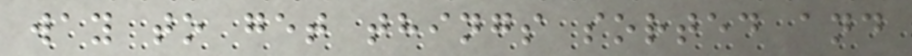way to get things sorted and
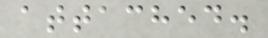attached.
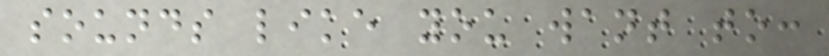sounds like you want to:
